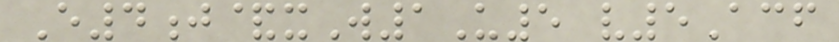E4j&xW1U5 v5Acf
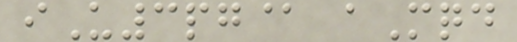iU3pg@ aMqd
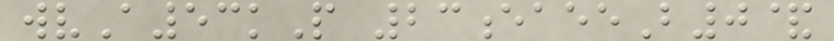wvA53kP 23eaeeB0&
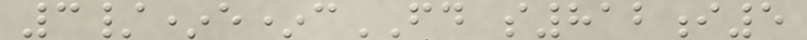3/*e*cFD s812i5
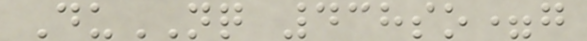DuNQ 438so=g
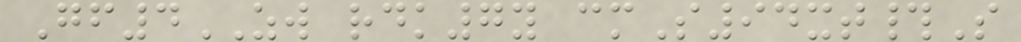Gf4ZW rdk7y cmS94xt#S
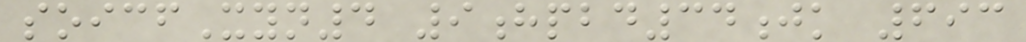soicfXyn4 9hpbd34jk 693
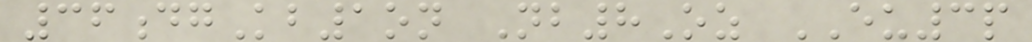36dgKb1on Nb8Oz EU3p
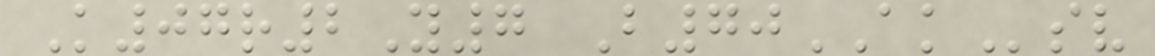K07r2Y7 B70AKsv
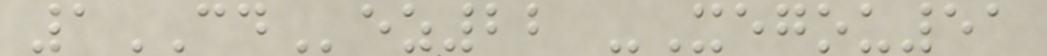1CDez22 -Xegou51
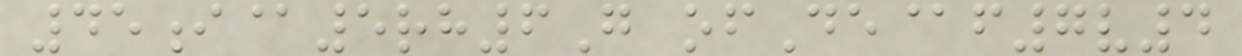45i@5rh6G ofDe@f7v4
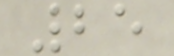25
